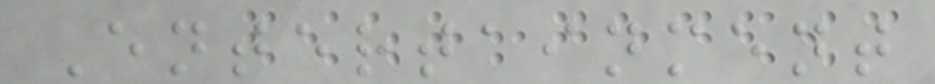Entertainment
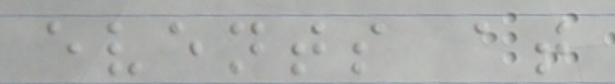events at
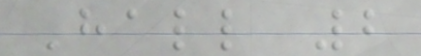Hall 2
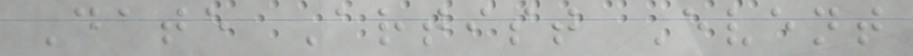Date Artist Event
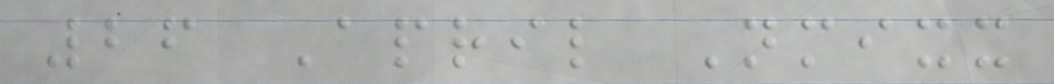26 April Nmixx
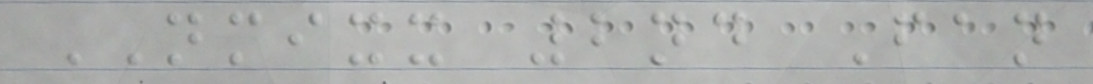NMIXX 2nd Fan
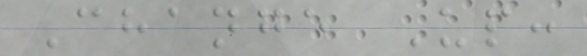Change Up:
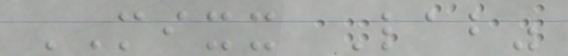MIXX Lab"
